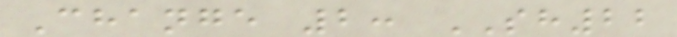Change 2: SH22
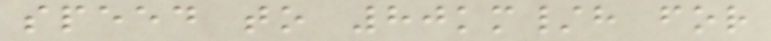speed to 80km/h for
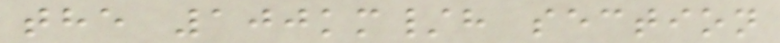the 100km/h section
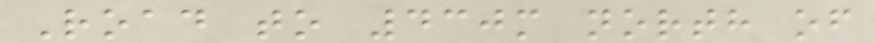Road to 430m north of
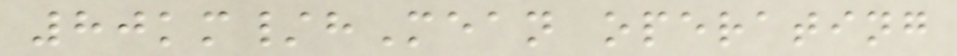80km/hMean operating
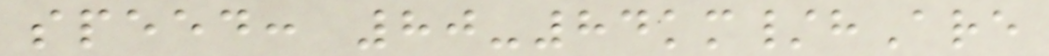speed: 80-84km/hAre
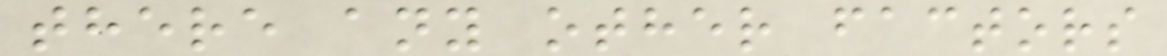there any other factors
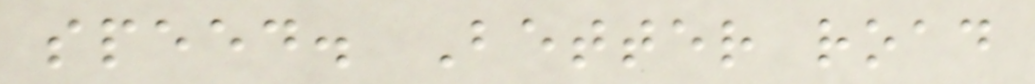speed. Better road
